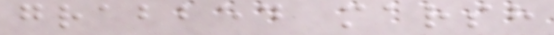grabbed marsh
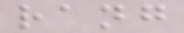rang
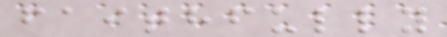faithfully
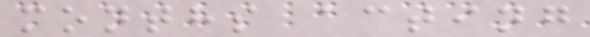months acting
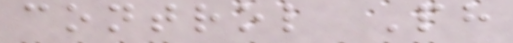control Ph
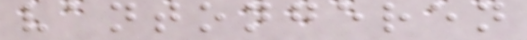vantongeren
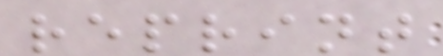reprint
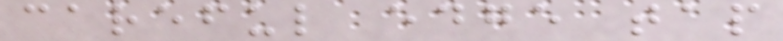careful edge tap
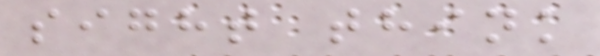sight think
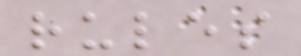rules
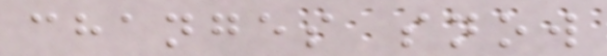changes snow
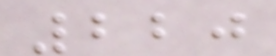220
